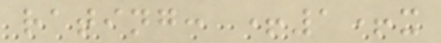rating: +1+x
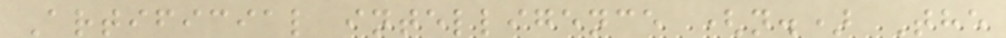Artificial intelligence (n.) The
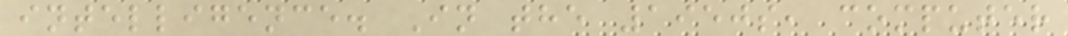intelligence. In the 1950s, computer
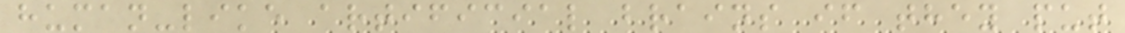human-like artificial brains if they put
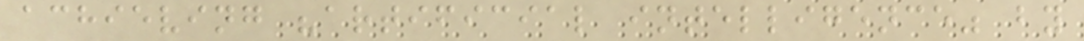achieving "artificial intelligence" by
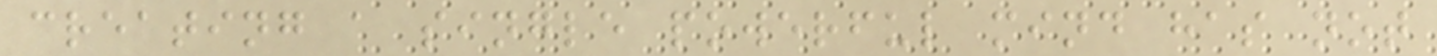creating a single powerful mind has not
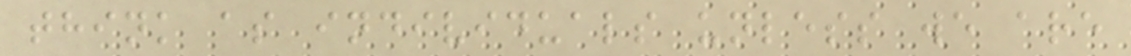think as individuals unless we are
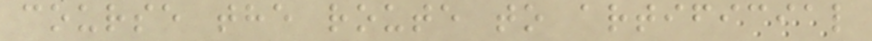course the route to artificial
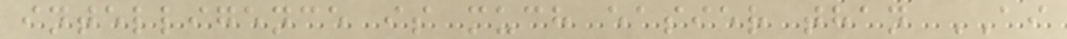intelligence is much easier than AI
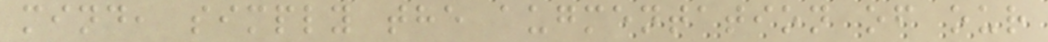mind, simply the augmentation of our
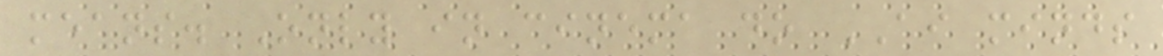means. Only in cinema do AI minds
